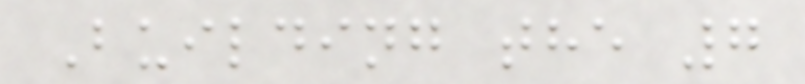Building the 7
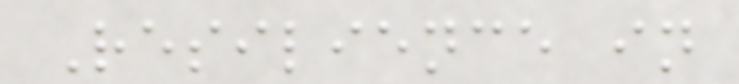Resilience in
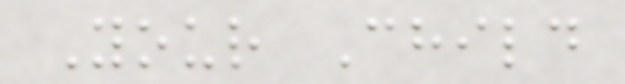Your Child
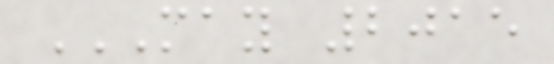MAY 2015
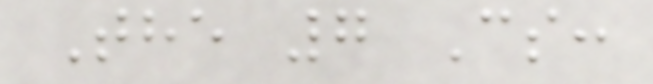The 7 Cs:
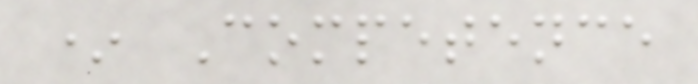* Competence
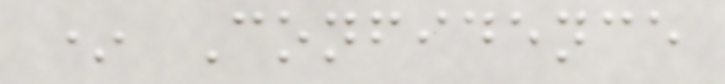* Confidence
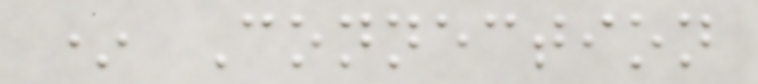* Connection
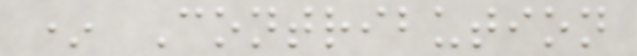* Contribution
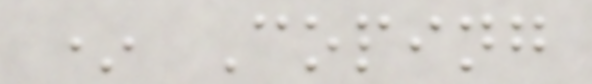* Coping
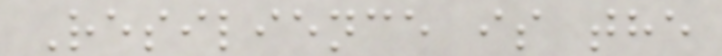Resilience is the
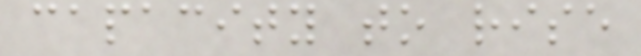capacity to rise
